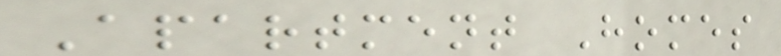Apartment Homes
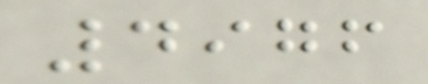4976
